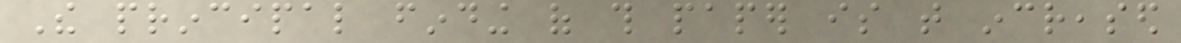The principal finding of this paper is that increased
